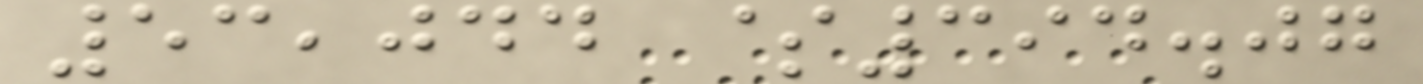53,044 $394.07
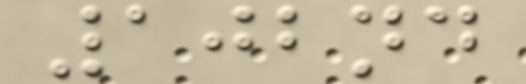102nd
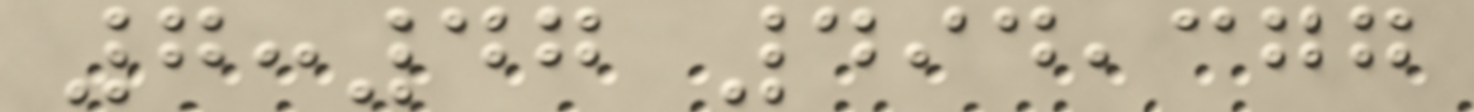7:47 494,377
